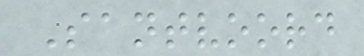Santvoord
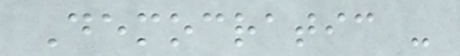Democratic -
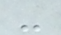-
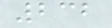232
